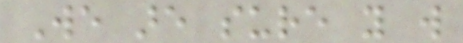We are sure you will
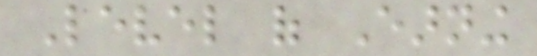Level of Earning
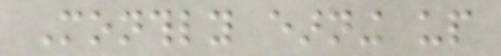Monthly earning up
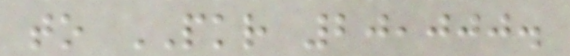to PKR 20,000.
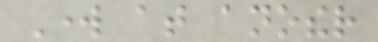Work at another
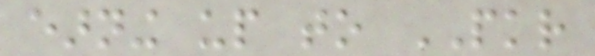earning up to PKR
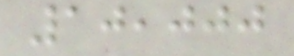10,000
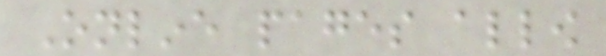Online pages allow
